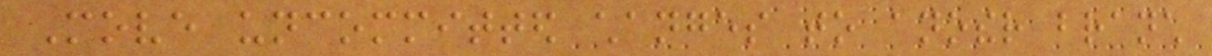Move uncommitted changes to another branch
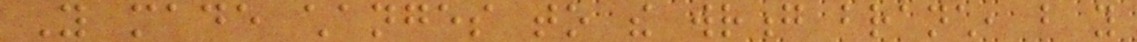You made changes to the wrong branch, but you
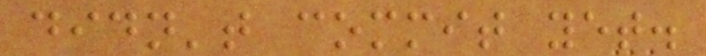didn't commit yet.
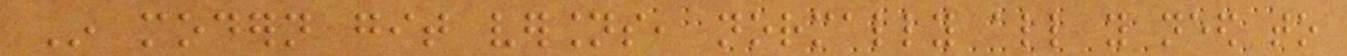In modern git versions, normally all you need to
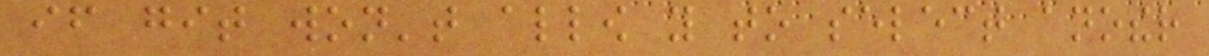if git won't allow you to select another
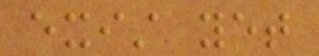exist yet
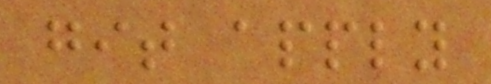git apply
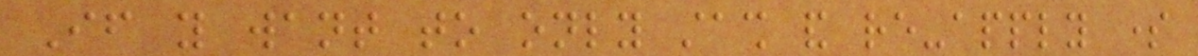If you want to only stash and re-apply some
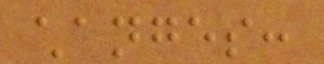changes:
